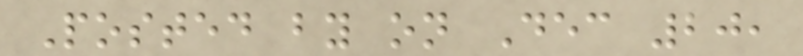Posted by on Dec 20,
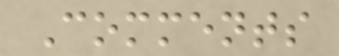Comments
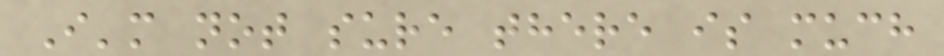I'm not sure there is much
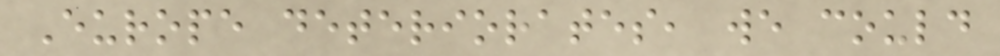Europe deteriorates, we could
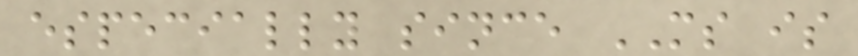especially since MS is
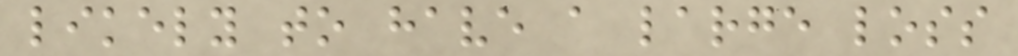likely to have a large loss
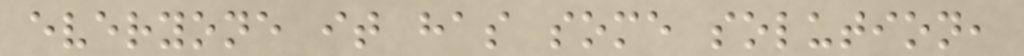everyone it has some solution,
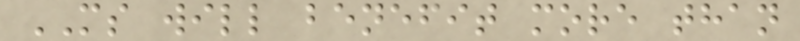MS will benefit more than
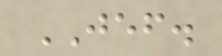JEF.
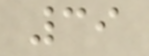39
